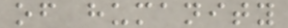of humanity
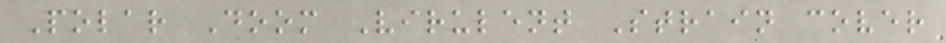Polar Doom Virulent Strain cover
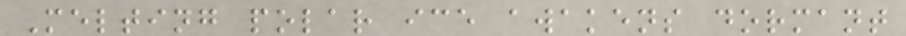Melting polar ice awakens dormant
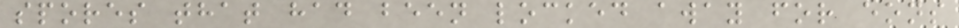spores that had been locked away for eons
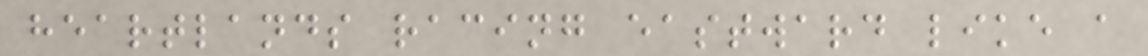heartlands racing eastward like a
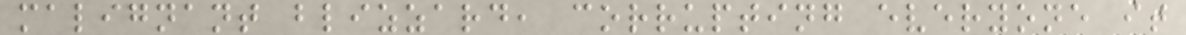malignant blizzard, corrupting everyone it
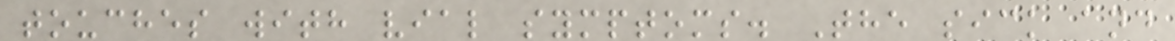touches with vial symptoms. The sick and
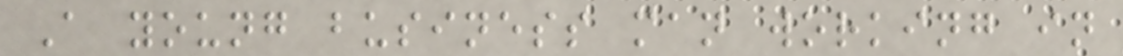A young business man working in
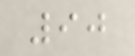90
